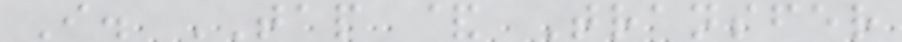I. TAP & Transfer
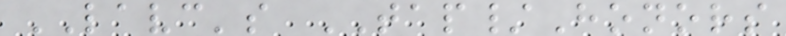LAVC's TAP/Honors
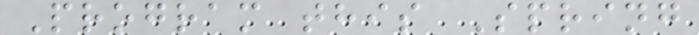Program this Spring
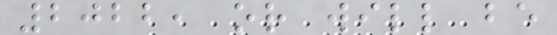2022, or will be
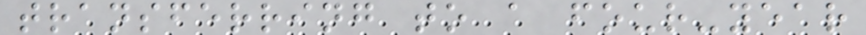transferring to a four-year
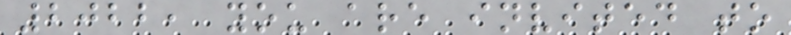2022, you are invited to
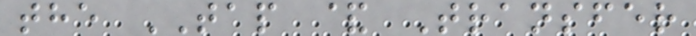the TAP & Transfer
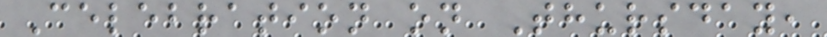Celebration on Thursday,
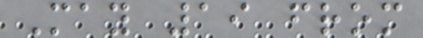May 19 from
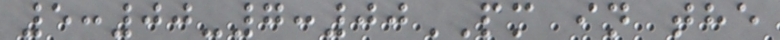5:00-7:00PM in the
